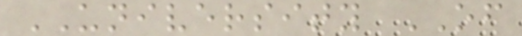UNIVERSITY OF
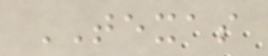TEXAS
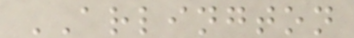ARLINGTON
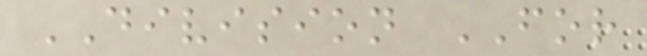DIVISION FOR
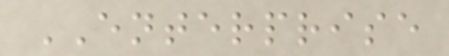ENTERPRISE
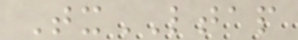TxLTAP
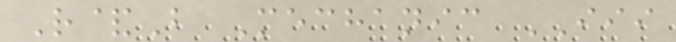R&B Mechanic III
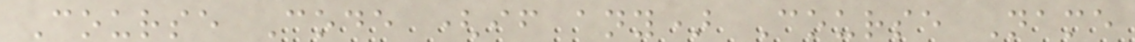Course Code (if any) Course Name
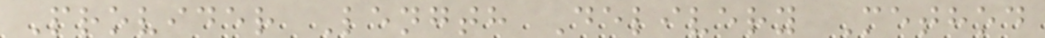Provider Length Delivery Method
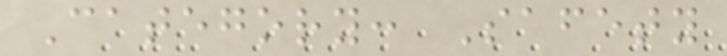Category: Safety
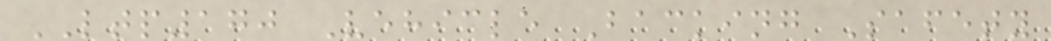LTP170 Vehicle Backing Safety
